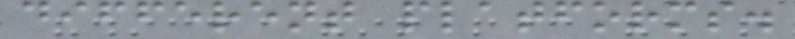different platforms.
